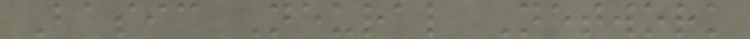Basic Neural Network
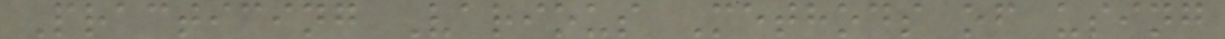Practicing Various Methods of using
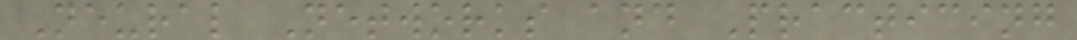Neural Networks and Practicing
